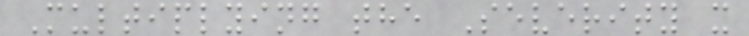Multiplying the Severity x
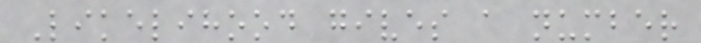Likelihood gives a number
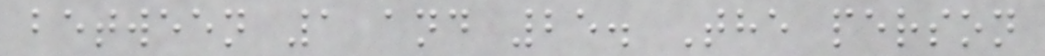between 1 and 25. The person
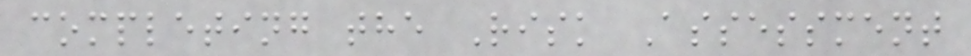completing the Risk Assessment
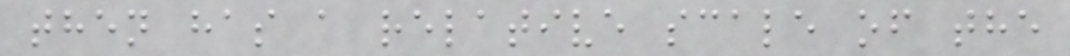then has a relative scale of the
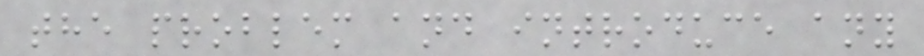the problem and introduce any
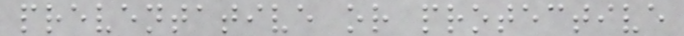preventative or protective
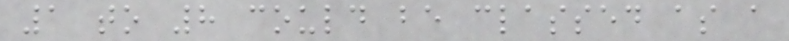1 to 8 could be classed as a
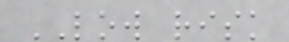LOW risk
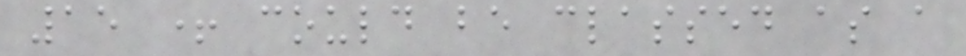15 + could be classed as a
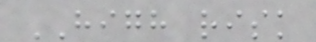HIGH risk
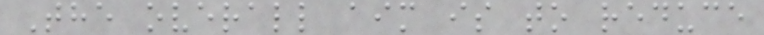The overall aim is to reduce
